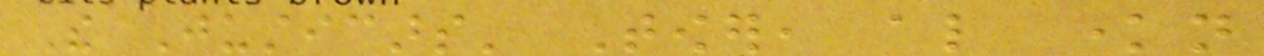The Justicars' Tower, also known
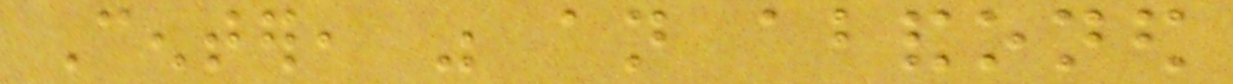Center, was an abandoned
